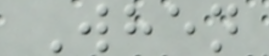When
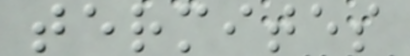termites
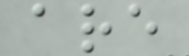are
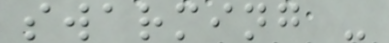swarming -
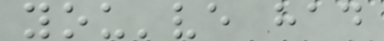you've had
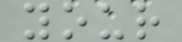your
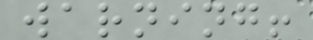warning!
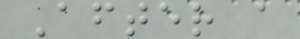After a
